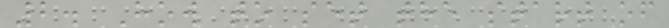2. How to set the start of
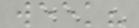week?
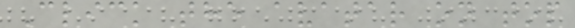Click the avatar on top
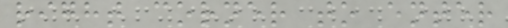right corner to enter
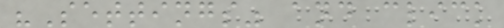"Settings" and click
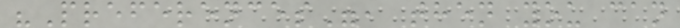"Preferences", then you can
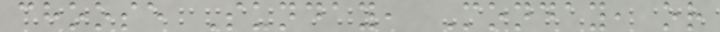choose Sunday, Monday, or
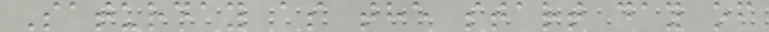Saturday as the start day of
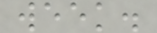week.
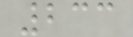233
